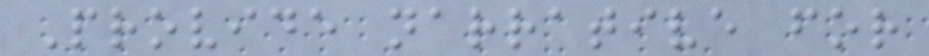Provide narrative for
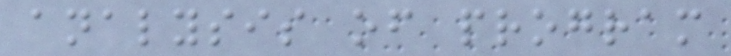analysis of program
